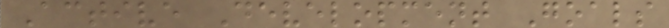Active Development Goals
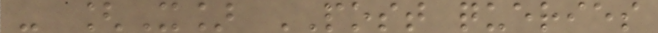- [X] POST queries
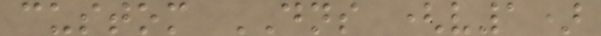custom DNS (v1)
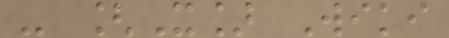- [X] Wiki
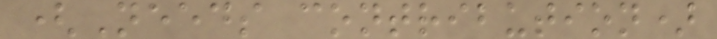(Needs contribution)
